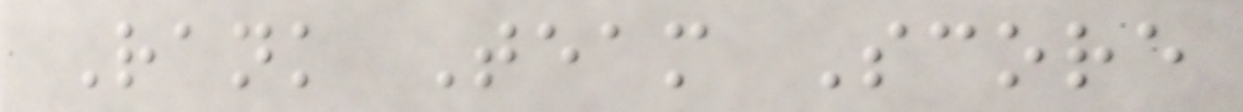Rank Team Score
